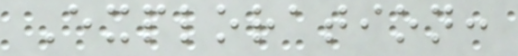Exploration:
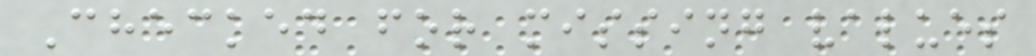Checked for missing values
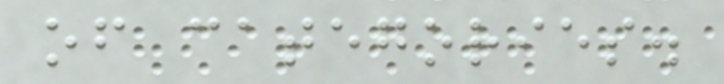of categories.
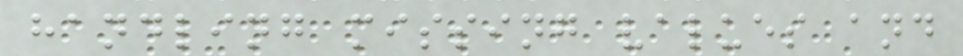handling missing values and
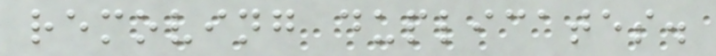removing duplicates.
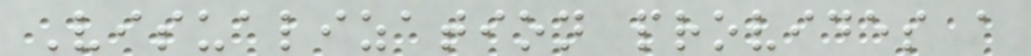Visualization provides a
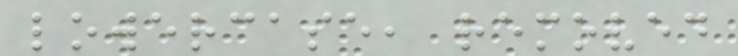lowercase, removed
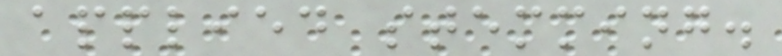applied stemming.
